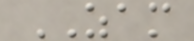ZAM
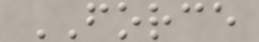FORCE
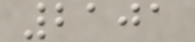2101
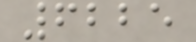6225
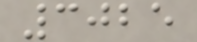3025
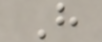H
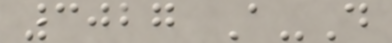3027 A-D
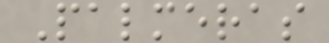Palmeras
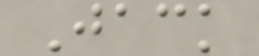Jack
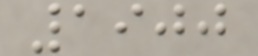1900
